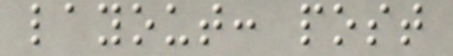layout: post
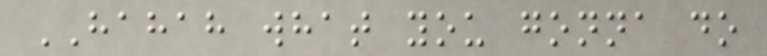HAHAH what you gonna do
